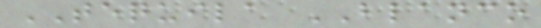TEQUILA BLANCO
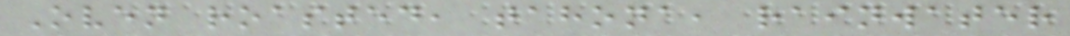Oven roasted, tahona, rainwater
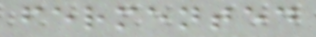fermented
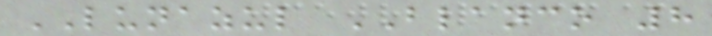LUNAZUL BLANCO 8
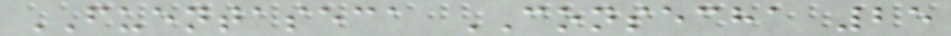FUENTASECA CONSECHA 25
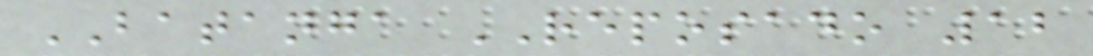BATANGA REPOSADO 12
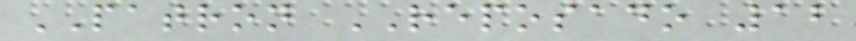PATRON REPOSADO 12
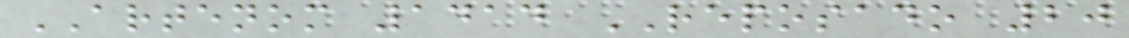ARTENOM 1414 REPOSADO 20
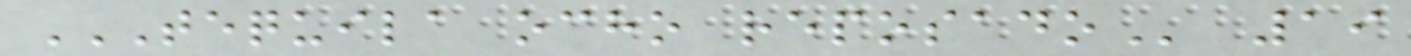TEQUILA OCHO REPOSADO 19
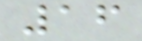16
